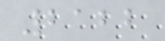2122
